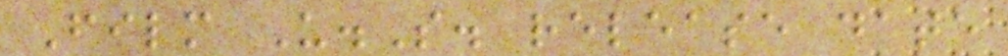Film U.S. release date
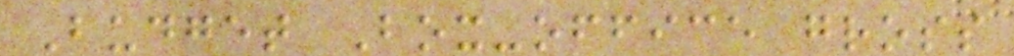Budget Box-office gross
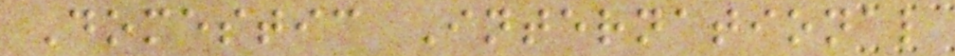Domestic International
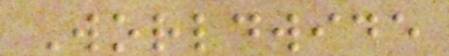Worldwide
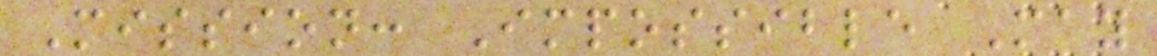Mission: Impossible May
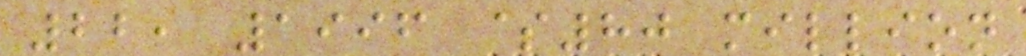22, 1996 $80 million
